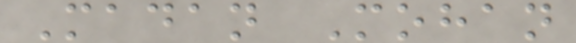Madan Mohan
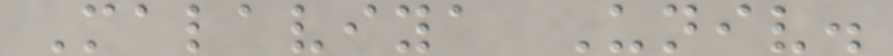Malaviya Univ.
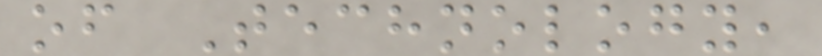of Technology,
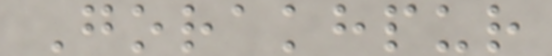Gorakhpur
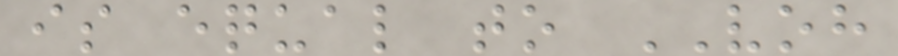is equal to VOH
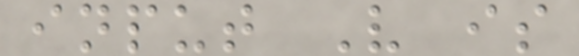input V is
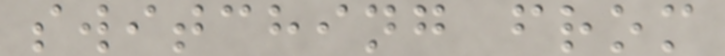switching from
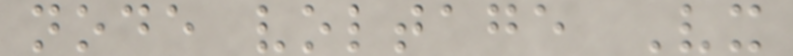node voltage Vx
